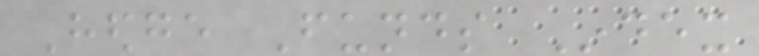Hedge Funds Index
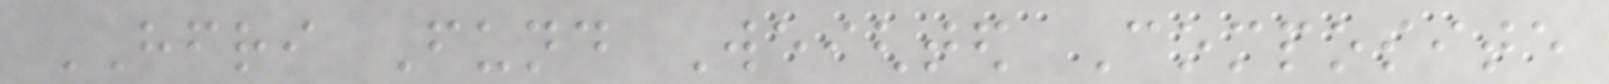HFRI Fund Weighted Composite
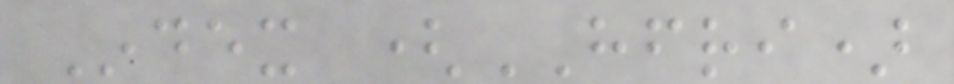Index (HFRI)
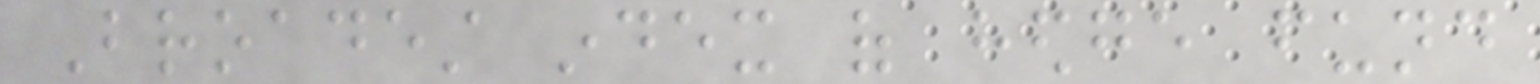Broadest index of hedge fund
